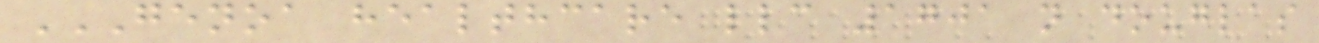GENOA HEALTHCARE LLC 1701 N DOUGLAS
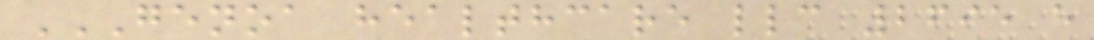GENOA HEALTHCARE LLC 2695 E
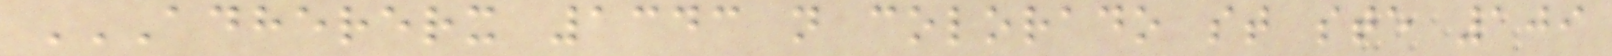ADHERERX 1343 N COLORADO ST STE 109
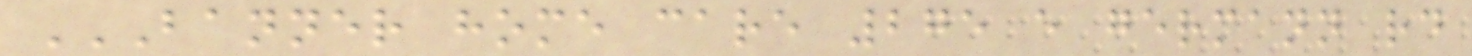BANNER HOME CARE 275 E GERMANN RD
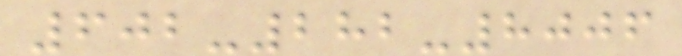602-282-8006
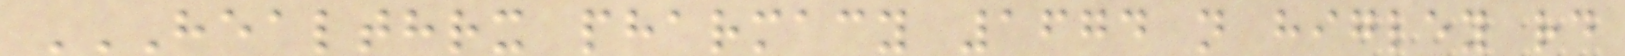HEALTHRX PHARMACY 1674 N HIGLEY RD
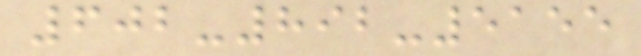602-892-5155
